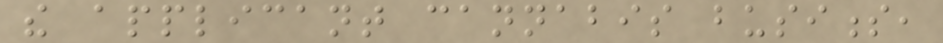the applicant cannabis business,
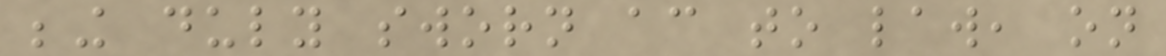being duly sworn according to law, on
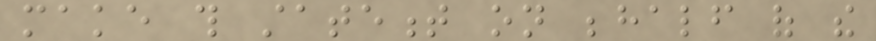make this statement on behalf of the
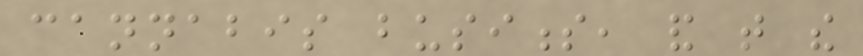cannabis business, and that the
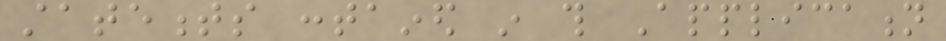statements contained in this Application
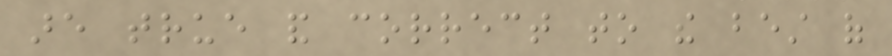are true and correct to the best of
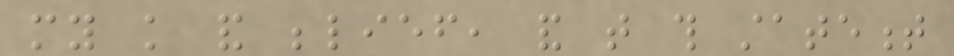my knowledge and belief, and that this statement
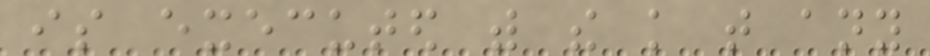is executed with the knowledge that any
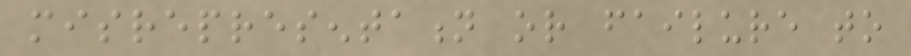misrepresentation or failure to
